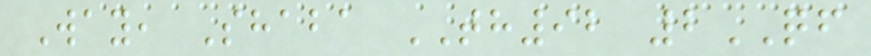Way, Shaba TH92 2QF
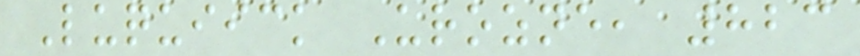Luquiick Urozne, 823
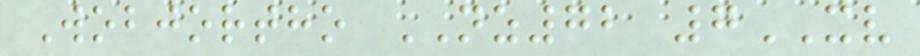Wobjortho NZ72 7XV
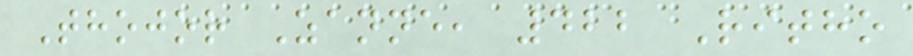Thojor Zanne, 422 Ritho
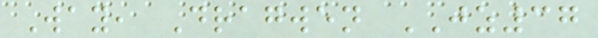Way, Dragwen JZ37
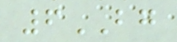6BG
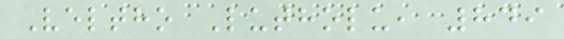Veltho Lutholu, 849
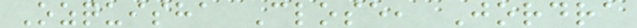Ozquisha Close, Jordra
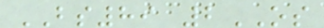BS89 2OS
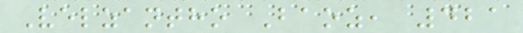Velzantho Baoz, 421
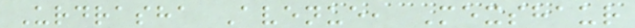Urdrasha Avenue, Mexshaur
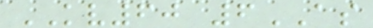KV60 6AS
